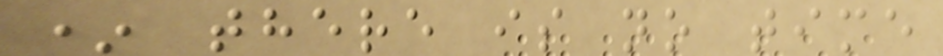* there is no time
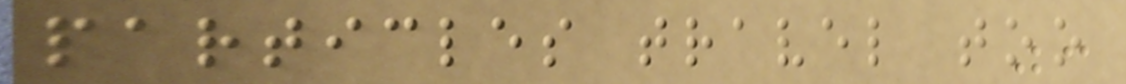particles travel too
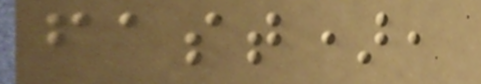fast),
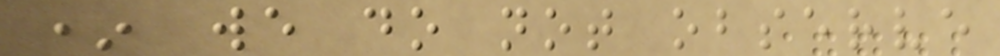* we do not observe
